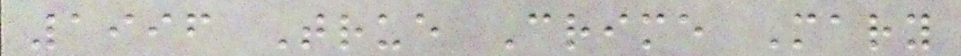1996 True Crime Mary
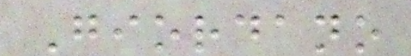Giordano
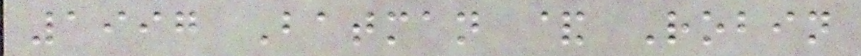1997 Batman & Robin
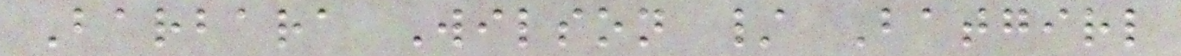Barbara Wilson / Batgirl
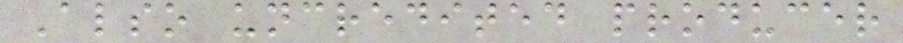Also uncredited producer
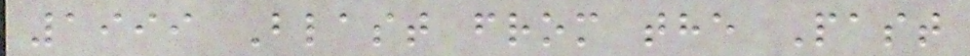1999 Blast from the Past
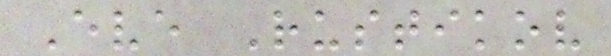Eve Rustikov
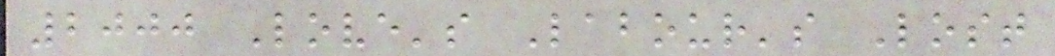2000 Love's Labour's Lost
